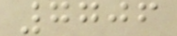7706
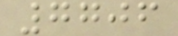7706
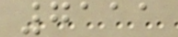7111
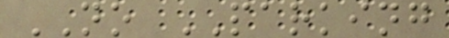NO PARKING
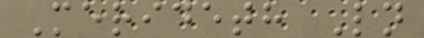Merideth Ln
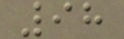98
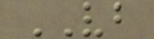VB
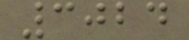3024
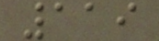119
